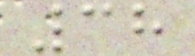38
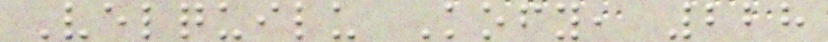Velquilu Kofy, 228
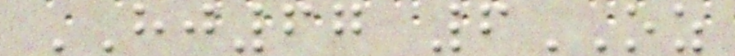HJ67 6OZ
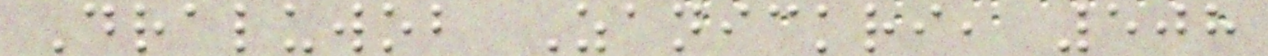Draluwob Zanickri, 508
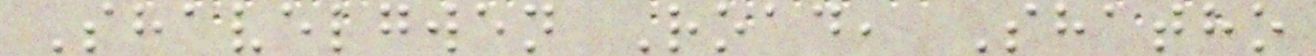Shavelgwen Road, Shatho
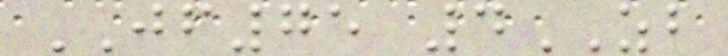JF75 4ZB
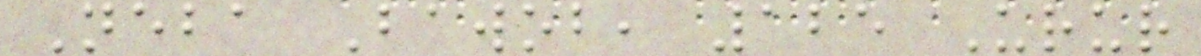Neba Bawob, 125 Urur
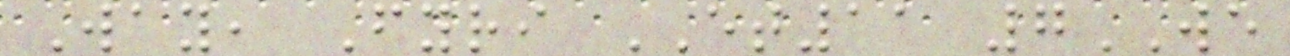Way, Fyri ET11 7WE
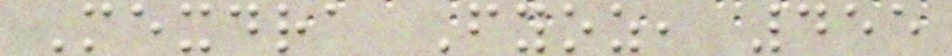Mexdra Fyoz, 455
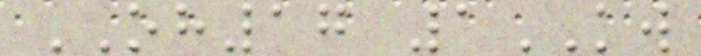OH17 1KW
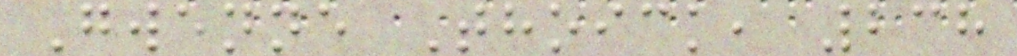Gwenne Thoick, 238
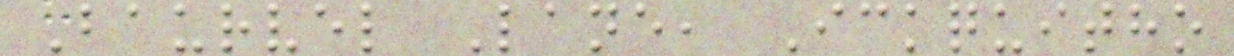Baurvel Lane, Ickquitho
